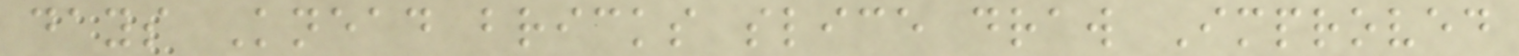days Knead bricks slice draw Improved
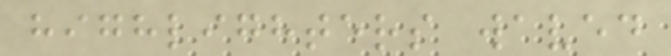highlighters waved
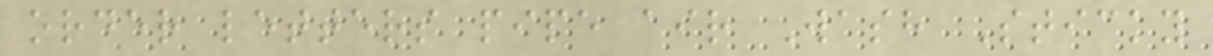order letters pipe air Wash Sticky
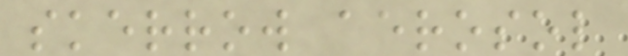skerrow aerosol
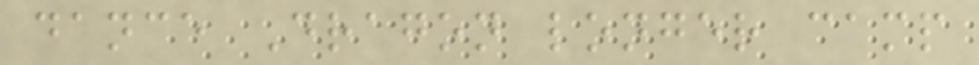dance Dragon longer camp
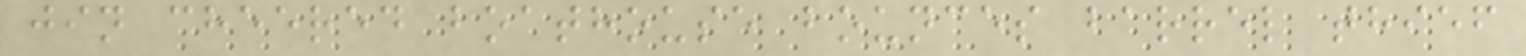jin cheered boathouse bounces barrel thief
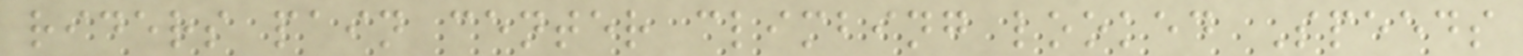riders pain center climbing looked Speeds
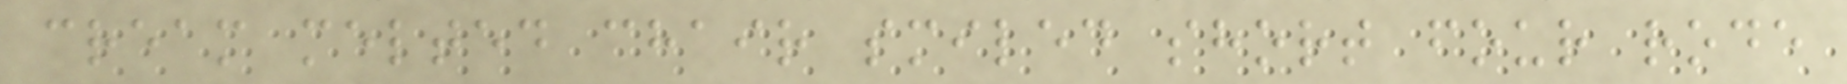cream melted chair smiled short four rode
